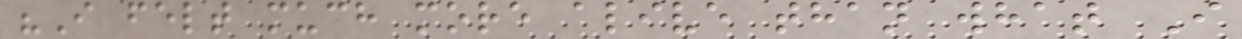"I felt much more alive than what I
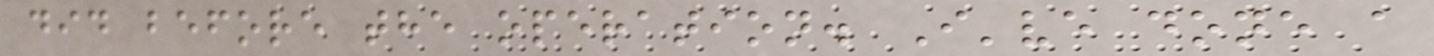did before the operation. I've done a
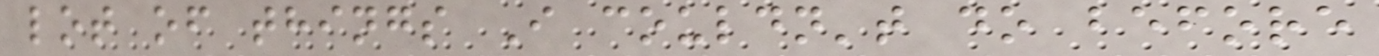lot of things I couldn't do before
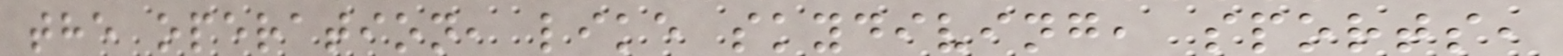the operation, like skydiving, sports,
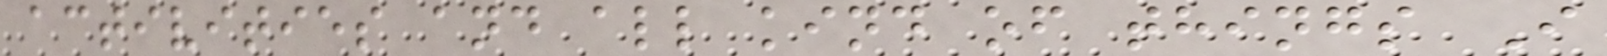activities and all kind of things I
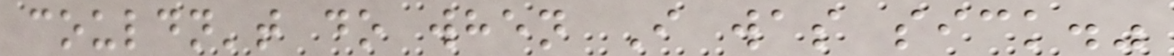couldn't do when I was sick."
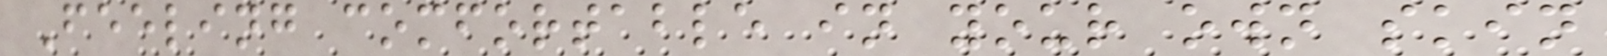Feeling comfortable in your own skin
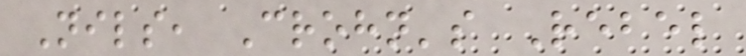Nils, Crohn's Rebel
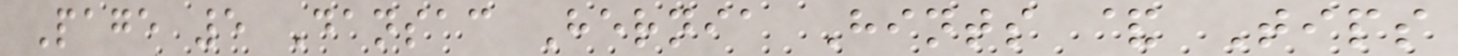Page 5 Dansac Hernia Hints & Tips
